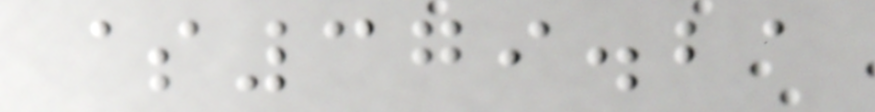$379.21
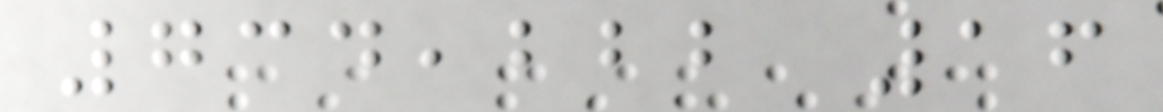734,222 16
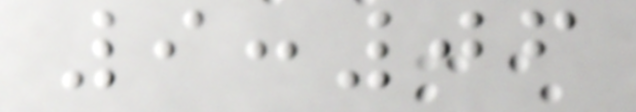9:06
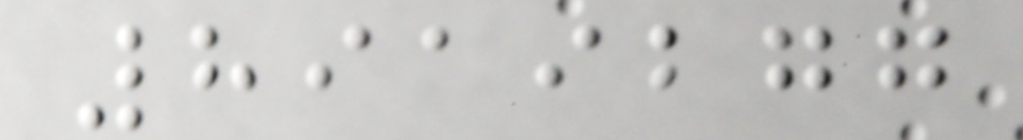8919277
